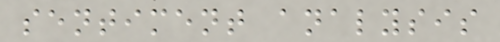sentiment analysis
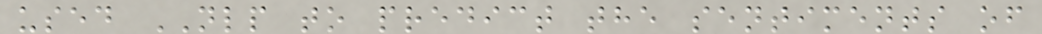used NLP to predict the sentiments of
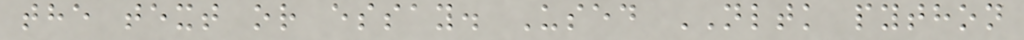the text or essay. Used NLTK python
